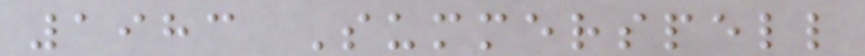1983 Summerspell
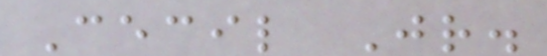Cecil Jr.
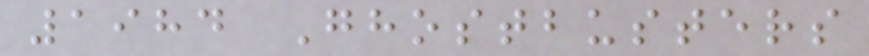1984 Ghostbusters
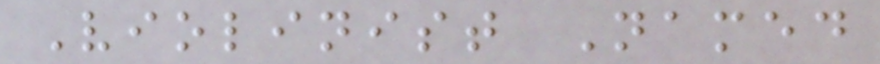Violinist Named
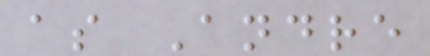as Andre
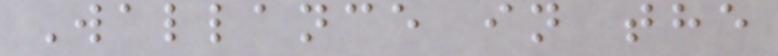Wallance in the
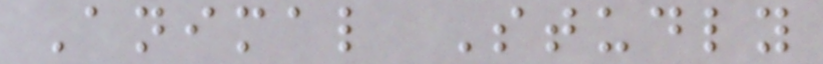Animal Studly
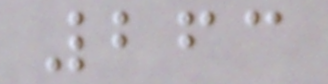263
